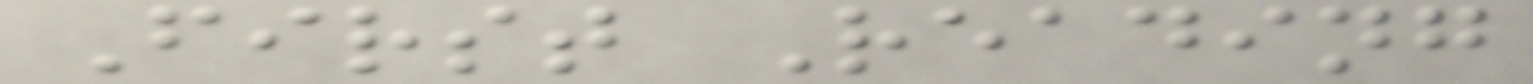First Reading
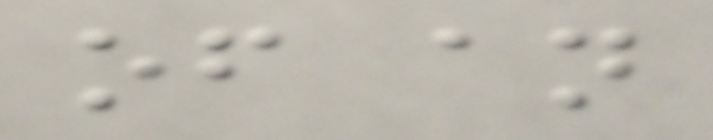of an
